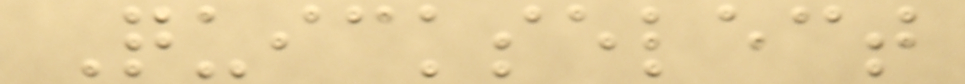Quickselect
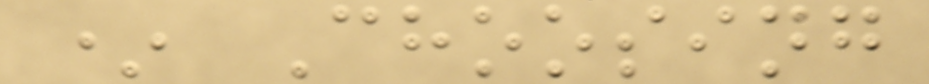* Choosing
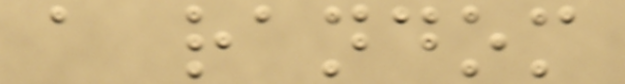a random
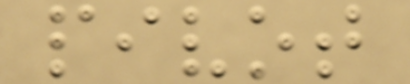pivot
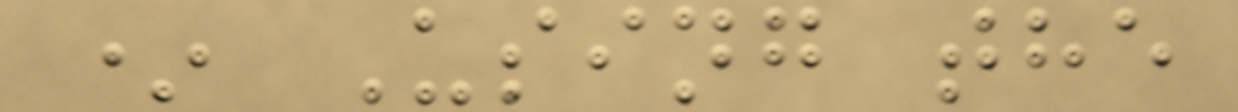* Using the
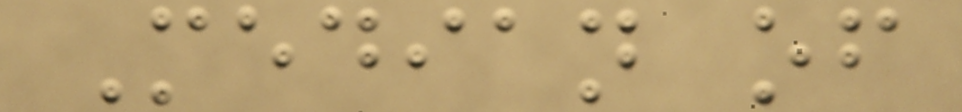Median of
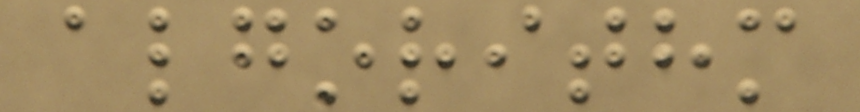algorithm
